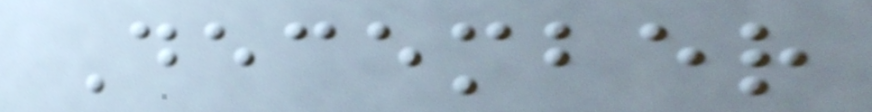December
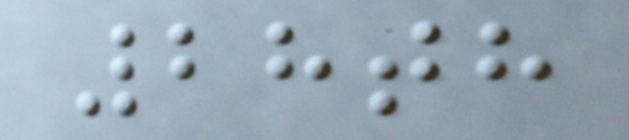28th
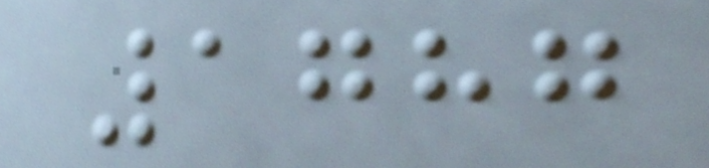1787
